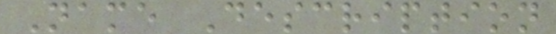Name Description
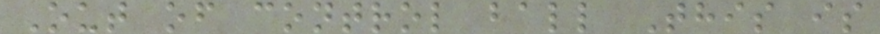Out of control ball This is
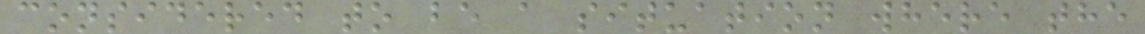considered to be a situation where the
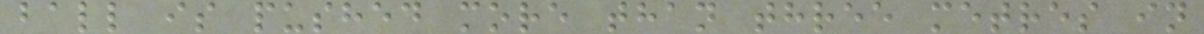ball is pushed more than three metres in
